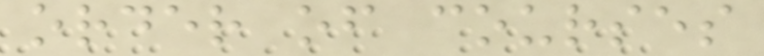order of courses
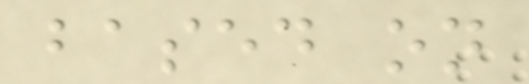based on
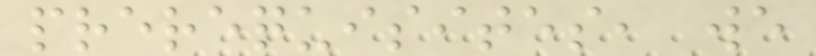prerequisites, we
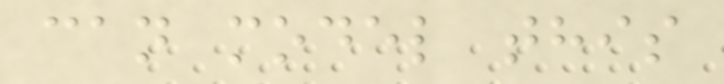can model this
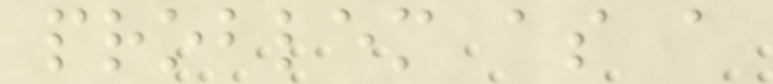problem as a
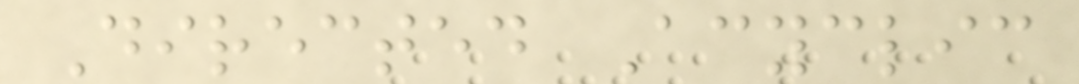Directed Acyclic
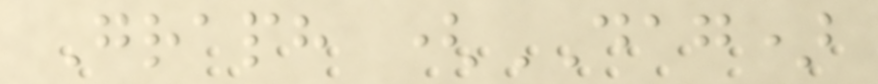Graph (DAG)
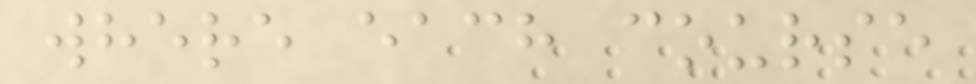where each course
